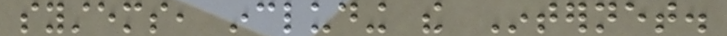systems, including the Internet.
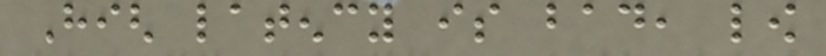High latency is bad, low
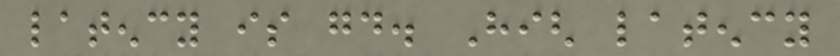latency is good. High latency
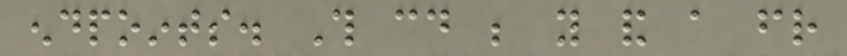endpoints. This could be you and a friend
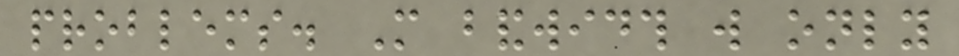problems. More bandwidth will only
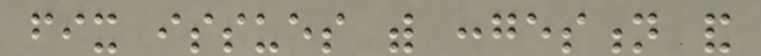fix issues with congestion and
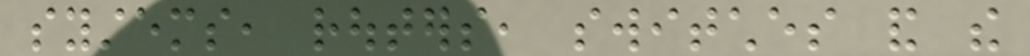systems, routers, switches and the
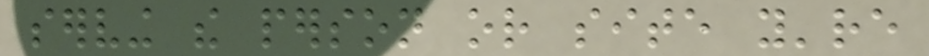serving the person or site you're
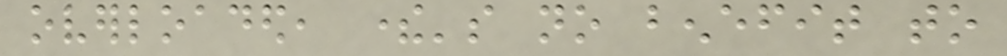overloaded, there's no benefit to
